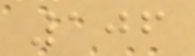106
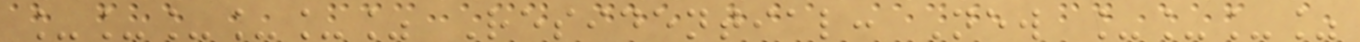_____% Residential: New ___%
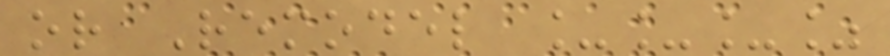or Remodel ___%
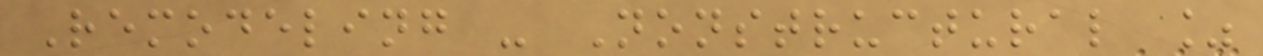Remodeling - Nonstructural %
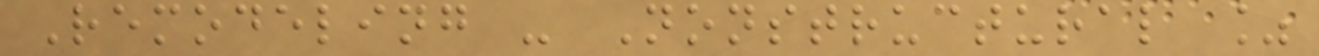Remodeling - Nonstructural %
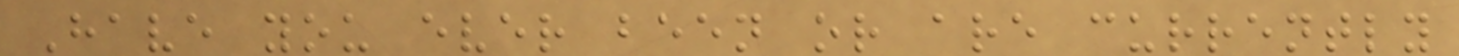Have you ever been or are currently
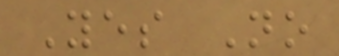Yes No
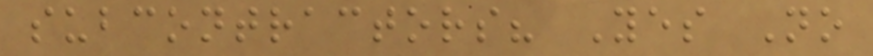subcontractors? Yes No
